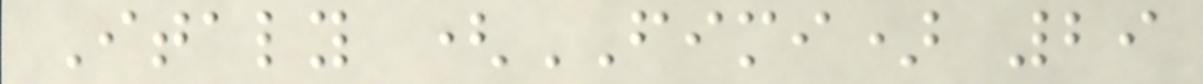Italy (FIMI) 29
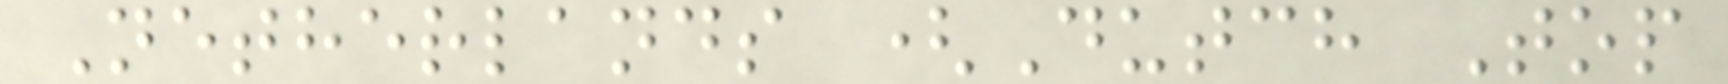Netherlands (Dutch Top
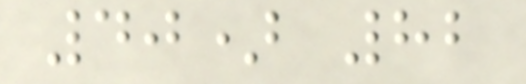40) 82
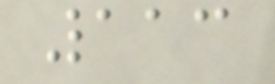113
